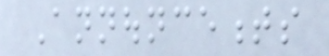Announcements
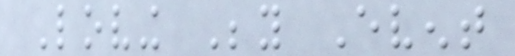Loving Beyond Event
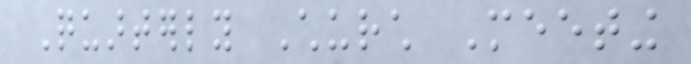Quarterly Church Meeting
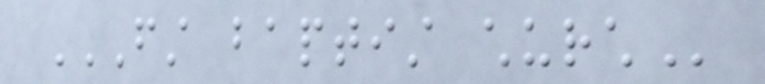FIRST BAPTIST CHURCH
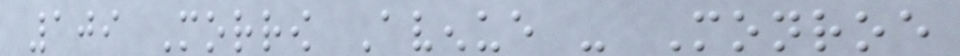109 Morrow Avenue - Monroe
